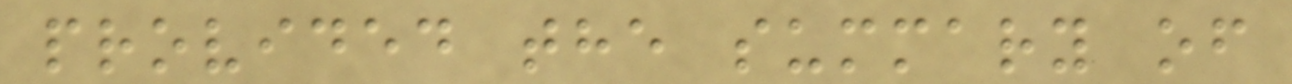provided the summary of
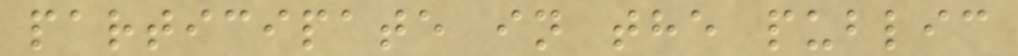participate in the public
